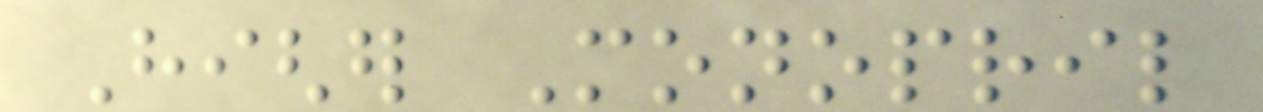Higher Monopril
